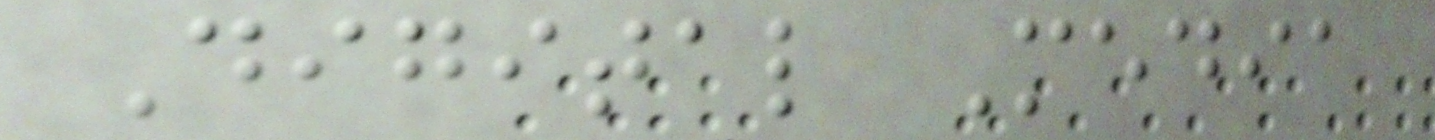Digital Media
